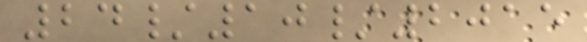24/10/2015
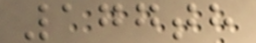177th
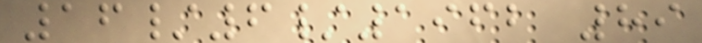16/6/1962 89
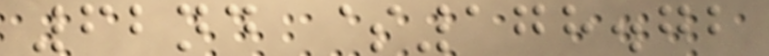62nd $178.72
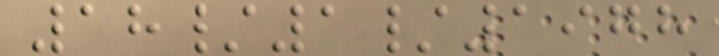18/1/1978
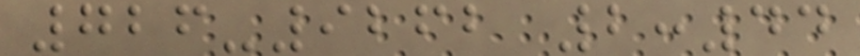726-9262 2:44
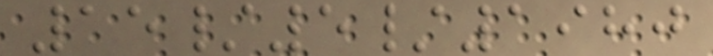15/5/1980
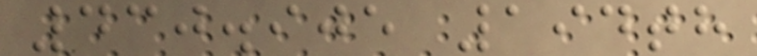430.905 194th
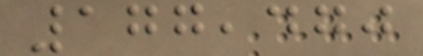177,470
